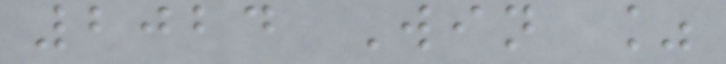2024 Win %
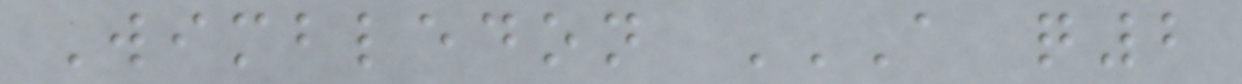Wimbledon A Q2
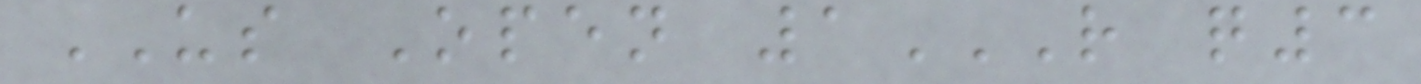US Open 1R Q3
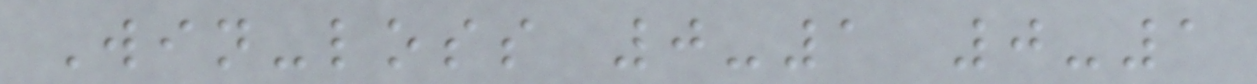Win-loss 0-1 0-1
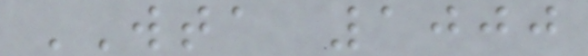WTA 1000
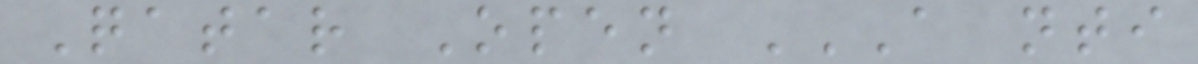Qatar Open A NTI
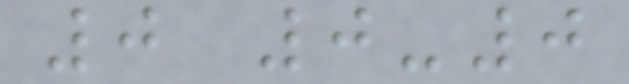0 0-0
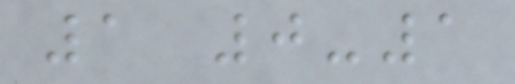1 0-1
